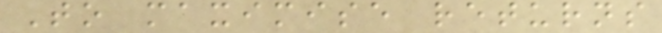To maximise returns
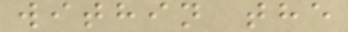within the
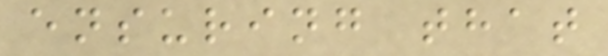ensuring that
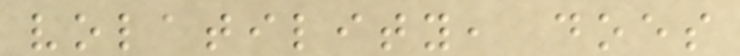volatility, does
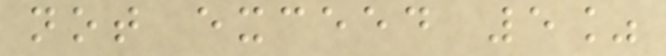not exceed 5%
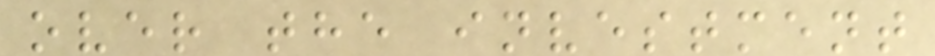over the investment
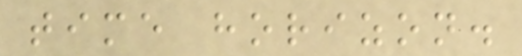time horizon.
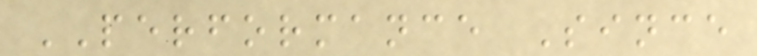PERFORMANCE Since
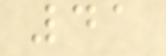41
